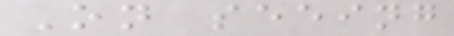On seeing
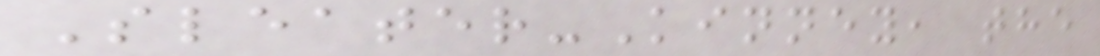Sleater-Kinney, the
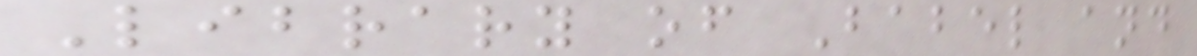Library of Babel and
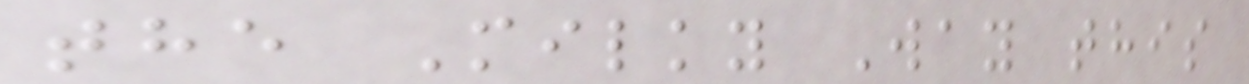the Milky Way this
